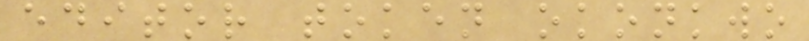editor token okonkwo
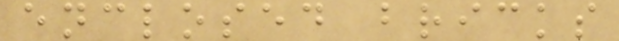enclosed bricks
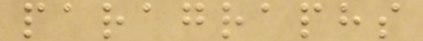paragraphs
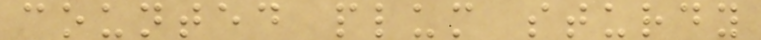counted plum sturdy
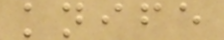knife
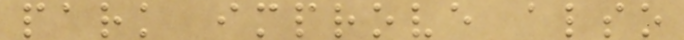park improve also
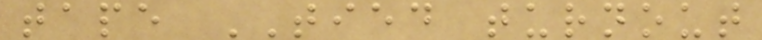tape TIED turnout
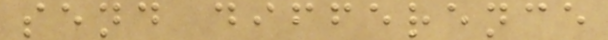send difference
